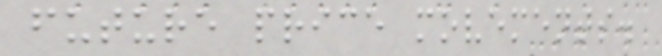future price movements.
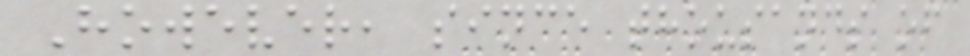However, since thousands of
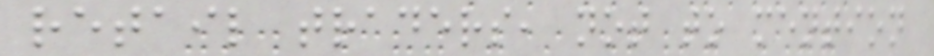retail traders, not to mention
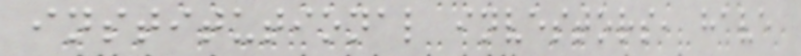institutional investors, have
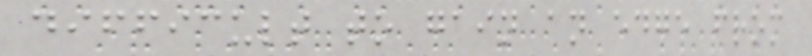difficult to gain an edge from
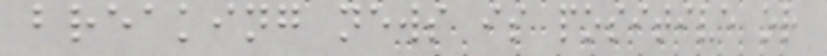breaking news is positive or
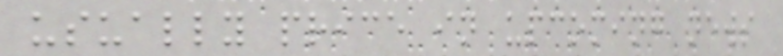usually price in upcoming news
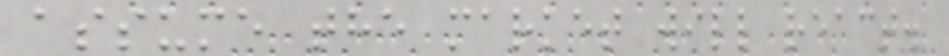assume the market will react.
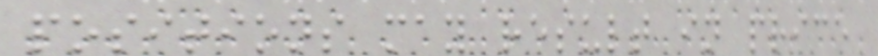positions may result in price
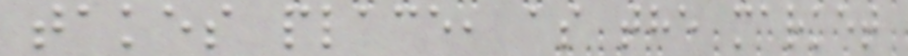takes place, as the market
